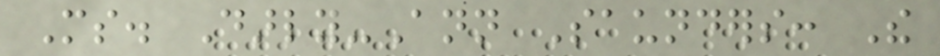Ms. Darly-Ann Saunders: The
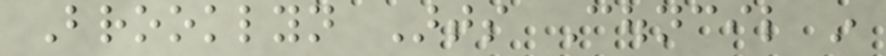Brooklyn Arts Council in
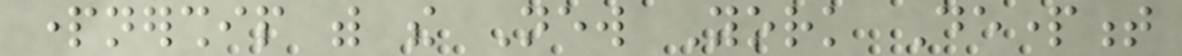partnership with the New York Department
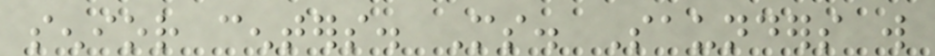senior centers. Ms. Saunders will
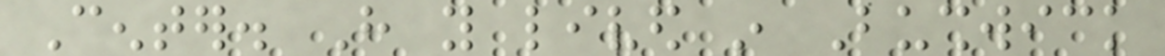Center. Have you lived in Bushwick
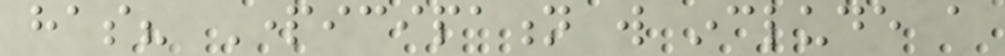has? Participation will include a
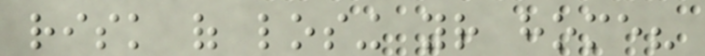risk of losing your home?
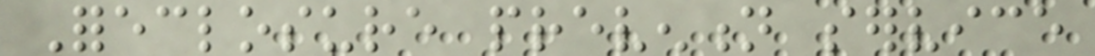Foreclosure prevention service
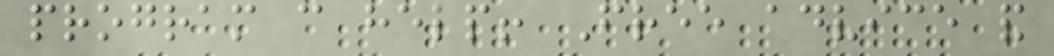program can help! Free advice and
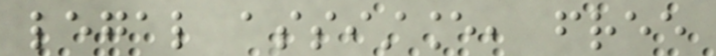legal assistance, free
